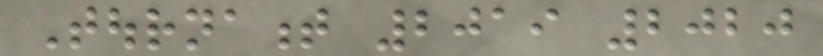Tournament 2019 2020
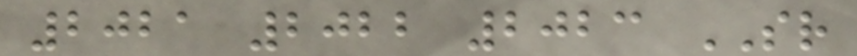2021 2022 2023 SR
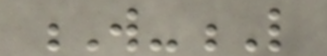W-L
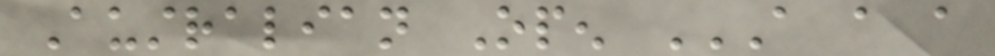Australian Open A A A
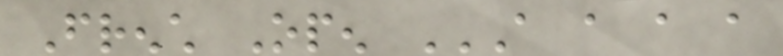French Open A A A A
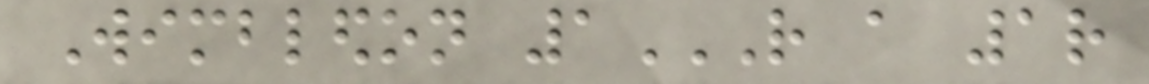Wimbledon 1R A 1R
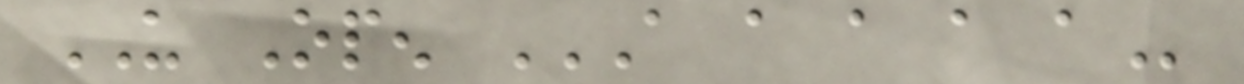US Open A A A A A
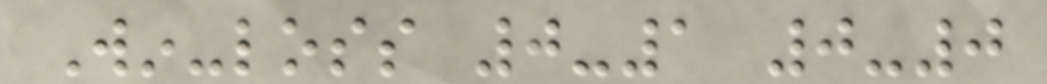Win-loss 0-1 0-0
